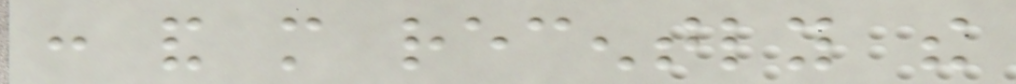: and more recently the
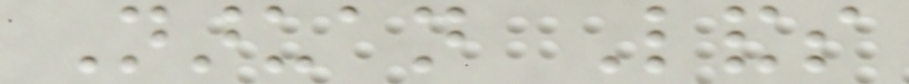Naruan Lands
